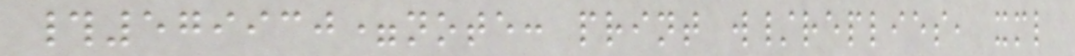#579930=note: print w/replies, xml
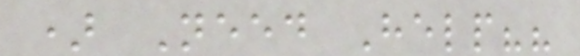) Need Help??
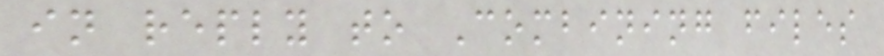in reply to Combining files
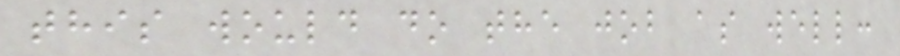this would do the job as well:
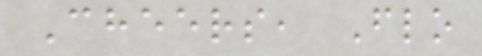Cheers, Flo
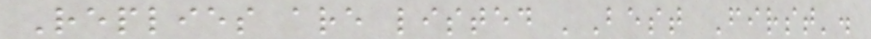Replies are listed 'Best First'.
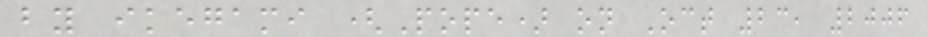by ikegami (Pope) on Oct 23, 2006
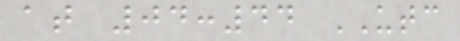at 04:44 UTC
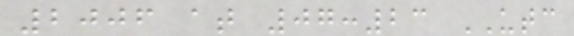2006 at 07:23 UTC
